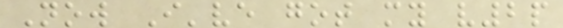Now I've got my v2p
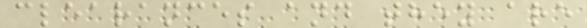clearances and they are
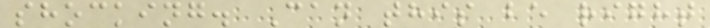shocking. Can this be right
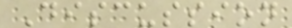Discussion
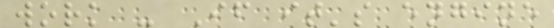work - If it's engine
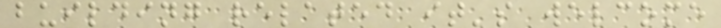building related it's welcome
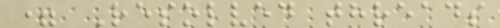= Resolved threads
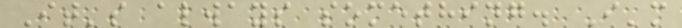It's always something. I'm
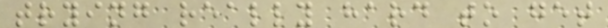trying really hard to get
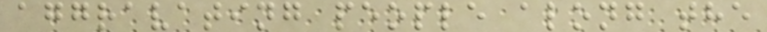aggravating people along the
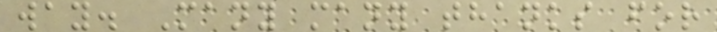way. Many many thanks for
